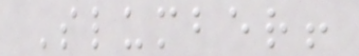Slumber!
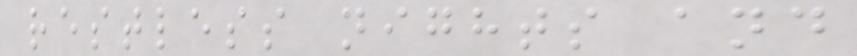restless nights and
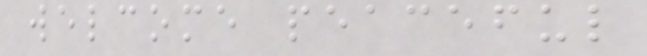welcome peaceful
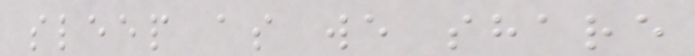sleep as we share
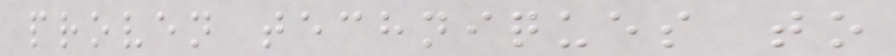proven techniques to
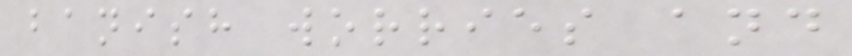banish worries and
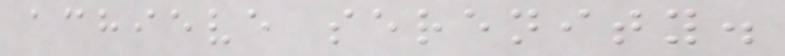achieve serenity.
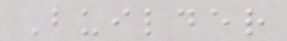Builder
